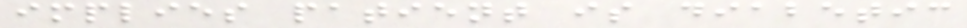implies patient is diabetic
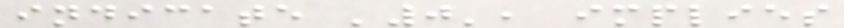indicate '0', implies
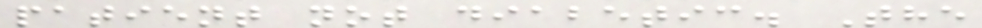patient not diabetic. The
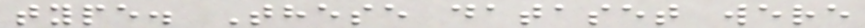type. These dataset were
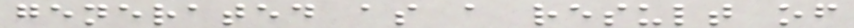generated as a result of
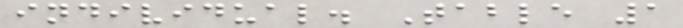individual. Table 1
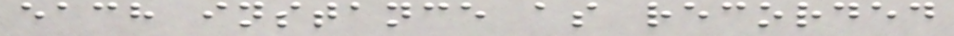each instance as recorded
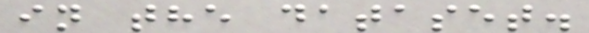in the dataset.
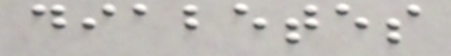diabetes
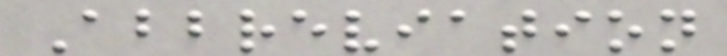Abbreviation
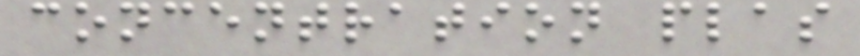concentration plas
